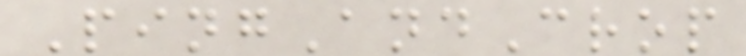PingAndCrop
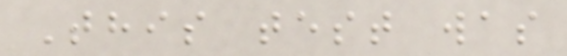This test was
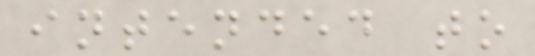intended to
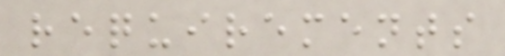requirements
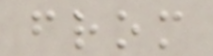from
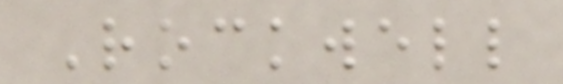Rockwell
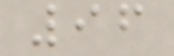96
